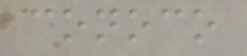conoco
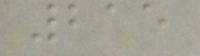215
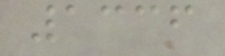1336
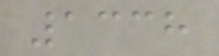1338
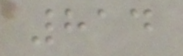814
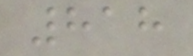818
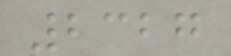2327
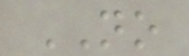NO
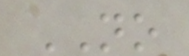NO
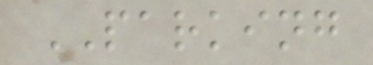PARKING
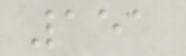151
